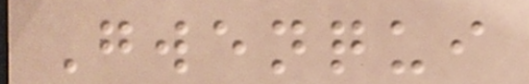Gwenqui
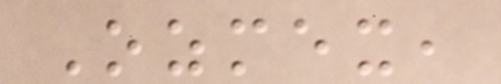Ozmex,
